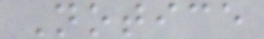Notice
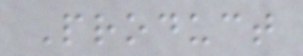Product
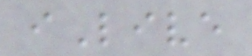iLive
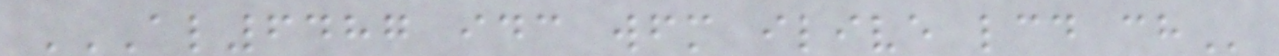AL6487 IDC WFM ILIVE LCD CH
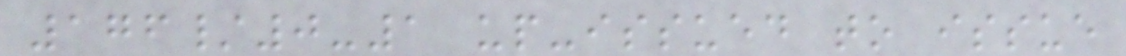176/0-1 up-issued to issue
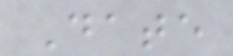Date
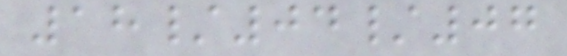18/04/07
